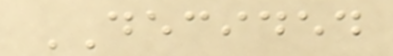DECIDED
